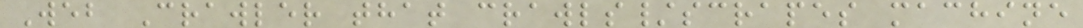Web Crawler that crawls/scrapes machine
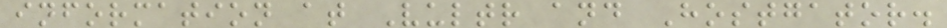information at Vultr and Hostgator.
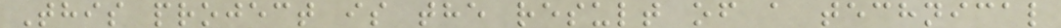This project is the result of a technical
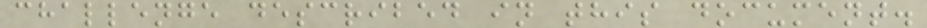challenge described in this document.
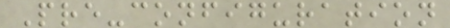Pre-configuration
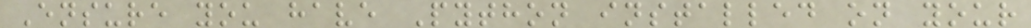Ensure you have Python installed on your
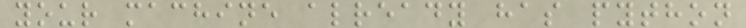your machine already has python
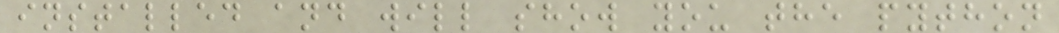installed and will show you the python
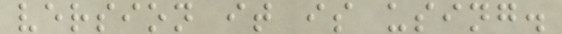version it is using.
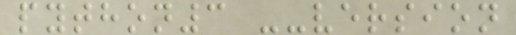python3 --version
